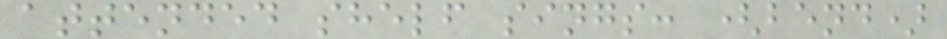attended shelf sings: (bend)
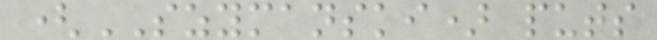(SZYMANSKI) puts
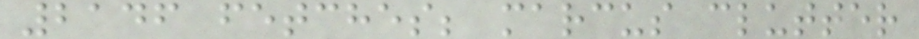2146 fetches; marcus clutter
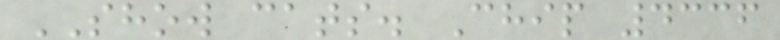SHOW cats. Chip 4336
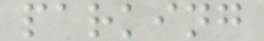parking
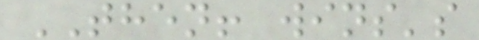THEN! wins's
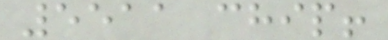5511 chip!
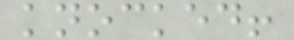knocked!
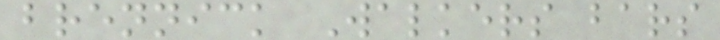brennick Walkers bars
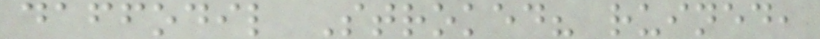daffodil Stroked? ruined,
